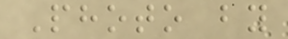Photo by
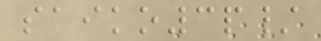saiko3p/
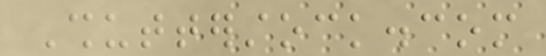Shutterstock.com
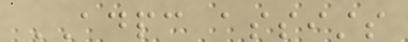ADPC assists
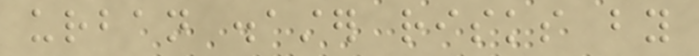urban disaster risks by
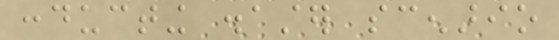conducting disaster scenario
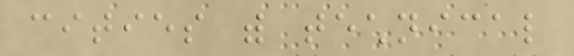cities with technical
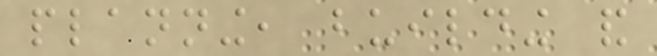planning, building and
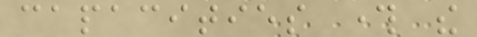capacities through the
